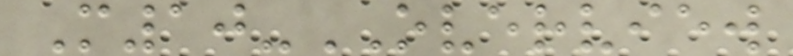M10-OVERVIEW
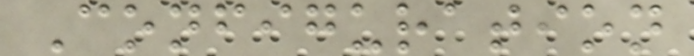Configuration
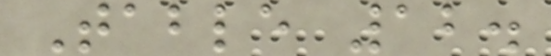Table 12.
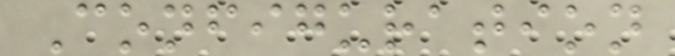Configuration
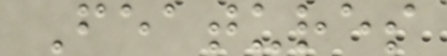Features
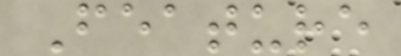Feature
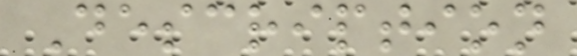Description
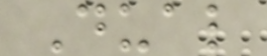Dual
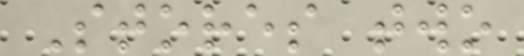Stores two
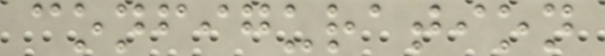configuration
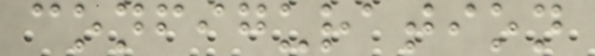configuration
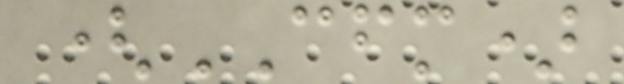(CFM)
